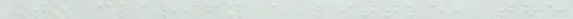To clarify a little, the
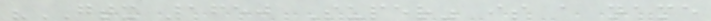"GTX 1650 Super" is a name
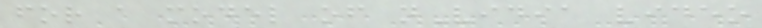for a model of nVidia video
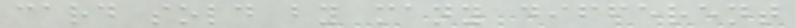card sold by many different
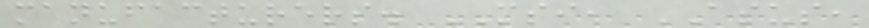manufacturers. MSI, ASUS,
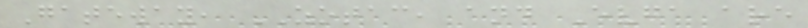Gateway, ZOTAC, and Evga are
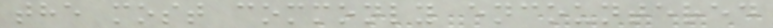the most commonly encountered
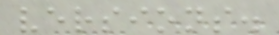versions.
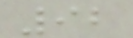92
